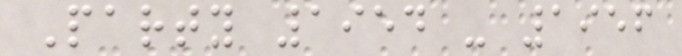Party 1954 - 1956
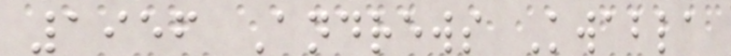1956 Andrews Kwabla
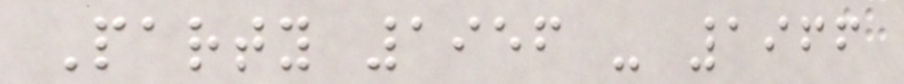Party 1956 - 1966
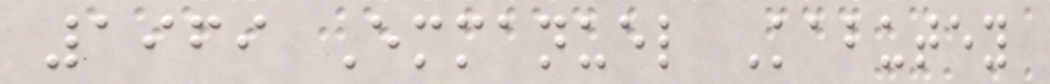1969 Emmanuel Kabutey
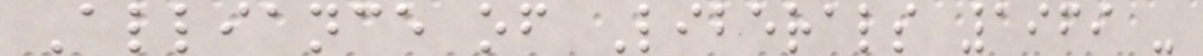Alliance of Liberals 1969 -
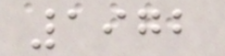1972
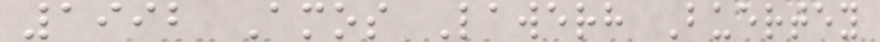1992 Amos Lawerh Buertey
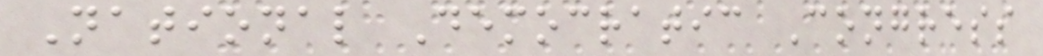National Democratic Congress
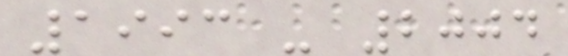1993 - 2004
